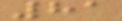81
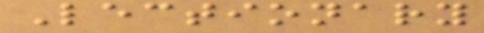Lectionary
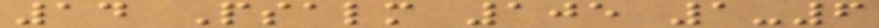14 Psalm 105 1-6
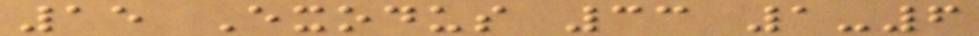15 Exodus 33 1-6
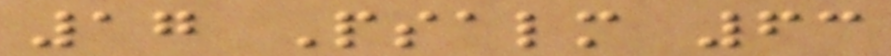17 Psalm 63
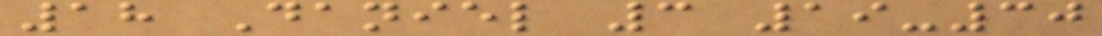18 Daniel 3 19-30
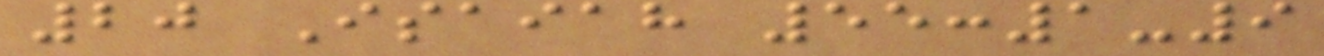20 Isaiah 55:1-9
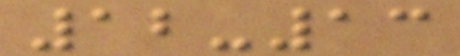12-13
